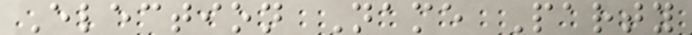Election Name Party
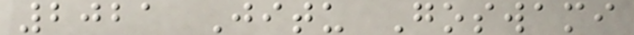2021 Jitu Goswami
